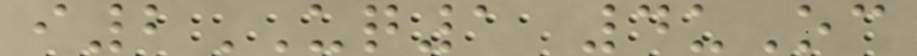i2UQ1 4uOc
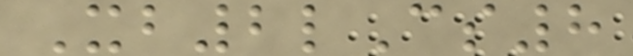Xb2lCs8
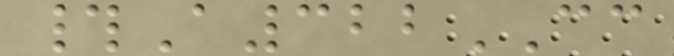#A322CC
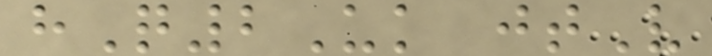hQ2Uk jtV
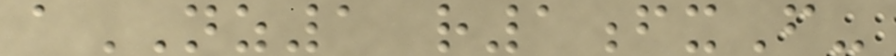aNZ1 r1fxF-
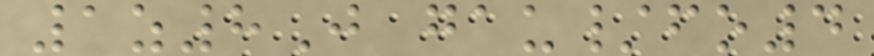1z8J gau/fo4
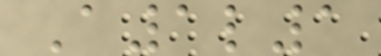A1l1
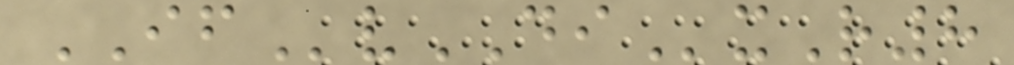IFvDIxR8
